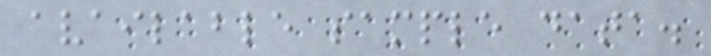available sample data.
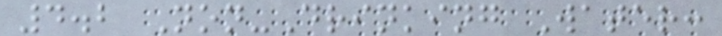4.2 Non-Drinking Water:
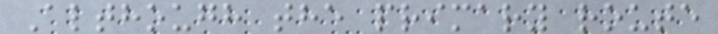Although the primary route
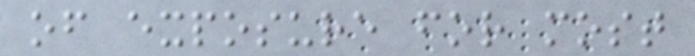of exposure for most
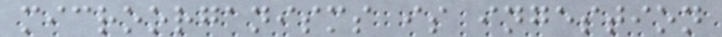microorganisms is ingestion
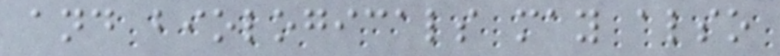and biologicals may also
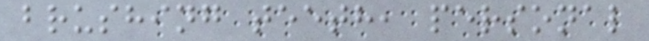brushing teeth, personal
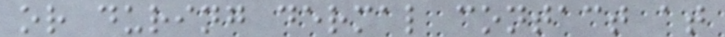or during dermal contact at
